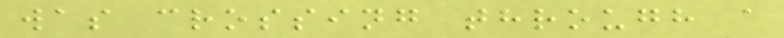was crossing through a
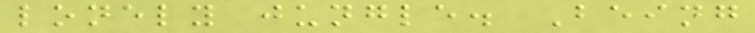lonely jungle. Being
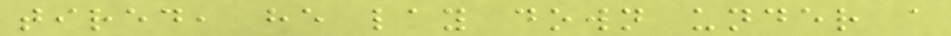tired, he lay down under a
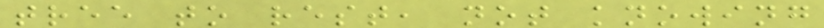tree to rest, not knowing
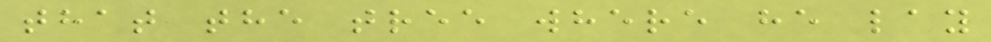that the tree where he lay
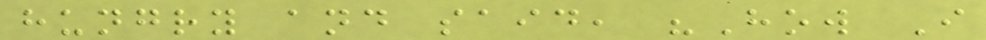hungry and said, "How I
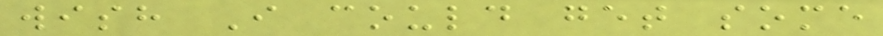wish I could get some
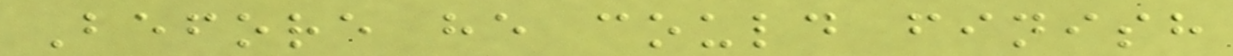Before he could finish
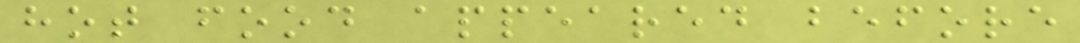hot food appeared before
